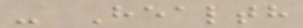- Health
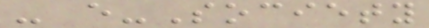- e-Society
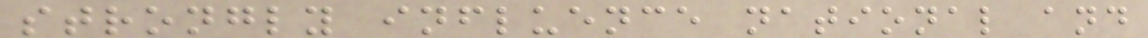strongly influence national and
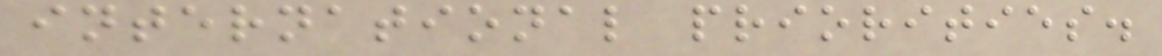international priorities.
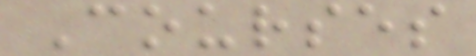Courses
